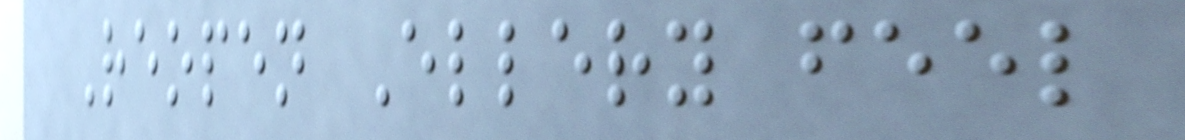Reopen Ellery feel
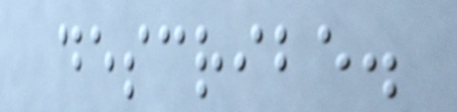describe.
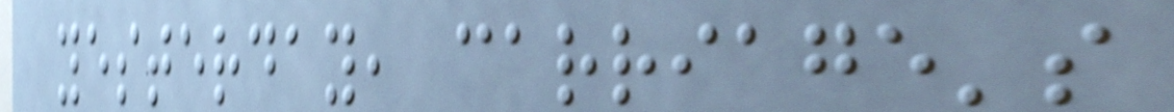yesterday, carriage's
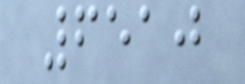6510
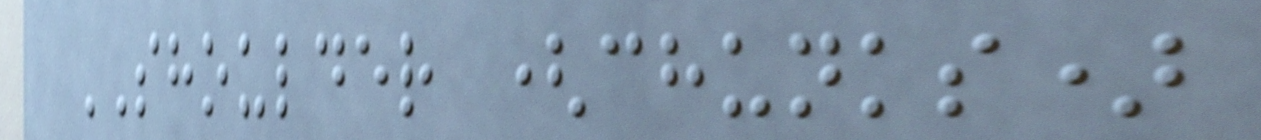SHOULDER (chunks)
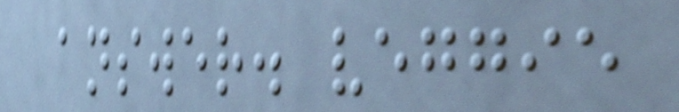answer. veggie
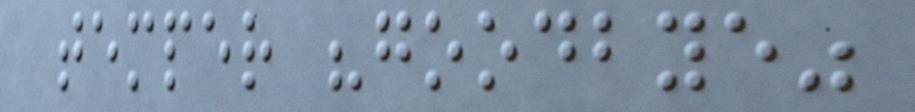temper "goodbye"
